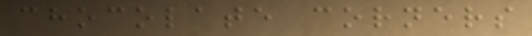chocolate corners
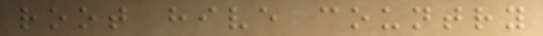root hive country
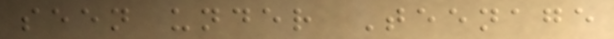seen under Teenage
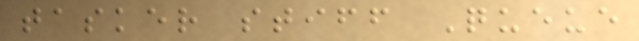tasker stiff Queue
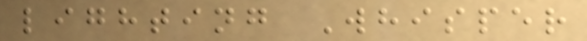lighting Whisper
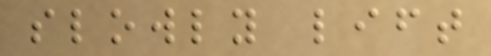slowly lift
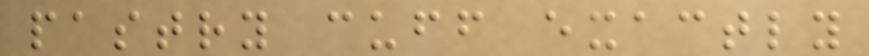pastry cuff exactly
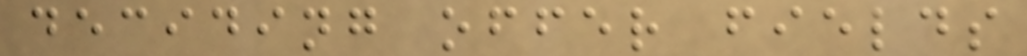deciding offer fields
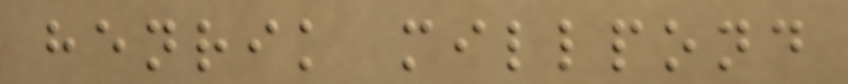henrik millpond
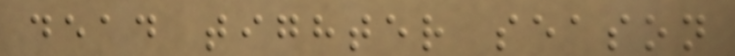dead tighter season
